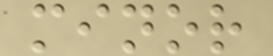minor
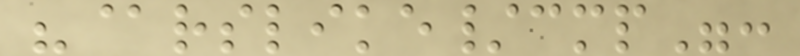"@rslike/cmp":
